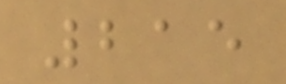215
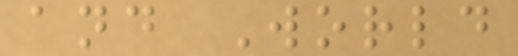and World
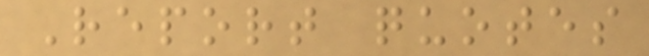Report quotes
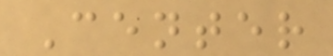Center
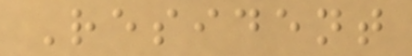Resident
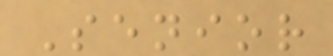Senior
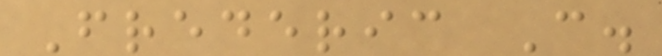Frederic C.
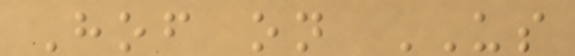Hof on US
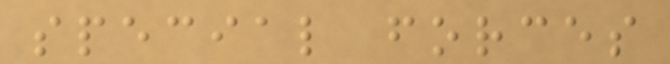special forces
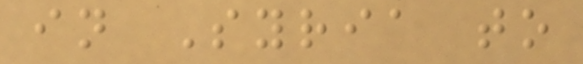in Syria to
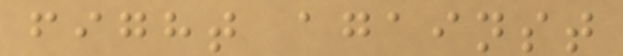fight against
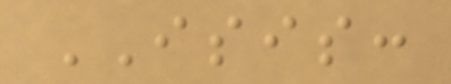ISIS:
